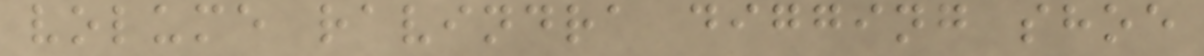volume ravindra digging shoe
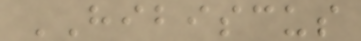HIBISCUS
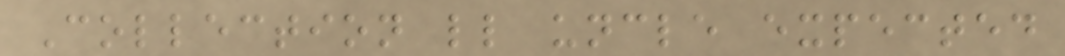Collection ll uncle expected
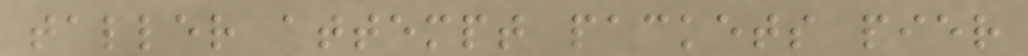taller attempt packets pier
